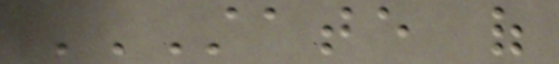STATE OF
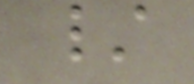/
